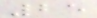25
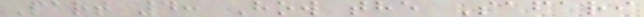Part 4: How the Safari
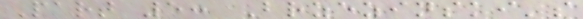Part 5: Brzezinski's
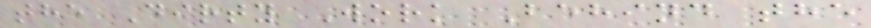the Dirty Work Behind the
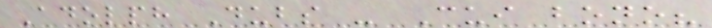Adolph Dubs - Cui bono?
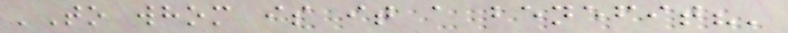'To whom is it a benefit?'
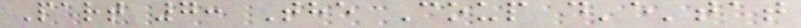Part 7: The Coup d'e'tat
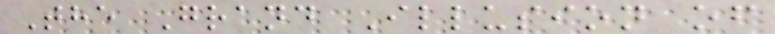The Grand Illusion of
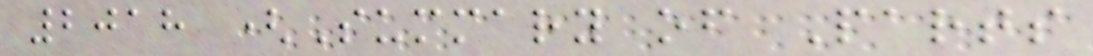2018 (Summary of Parts
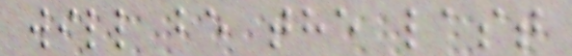will be the last
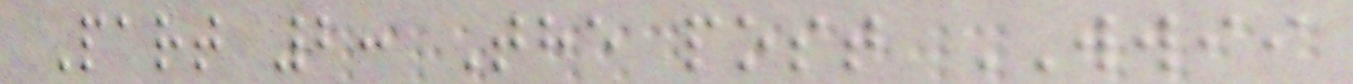Part 2: The post WWII
